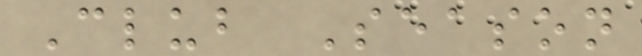Club Season
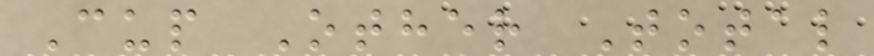Cup Other Total
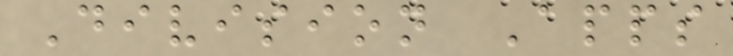Division Apps
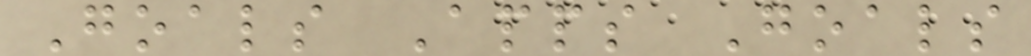Goals Apps Goals
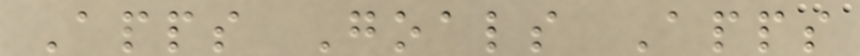Apps Goals Apps
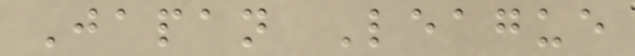Japan League
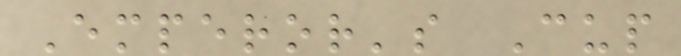Emperor's Cup
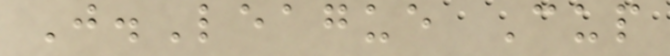J.League Cup
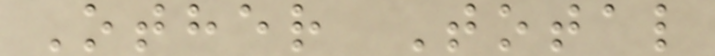Other Total
